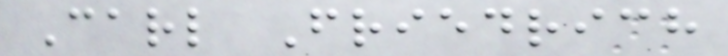Carl Friedrich
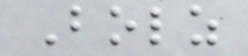Bolz
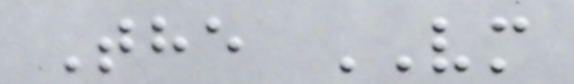The VM
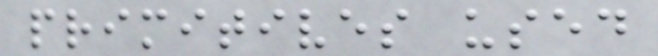primitives used
